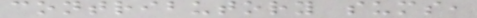contributory sums,
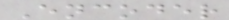Encoder
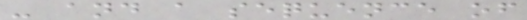- and a sequence of
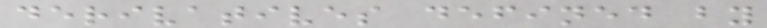derivatives defined by
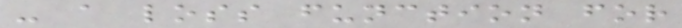- a loss function for
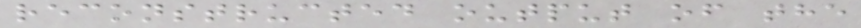reconstructed output of the
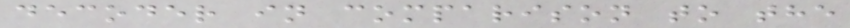decoder in comparison to the
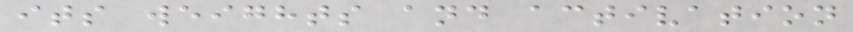its weights and activation
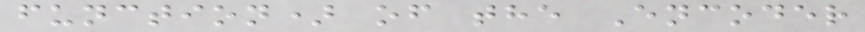function) of the Encoder
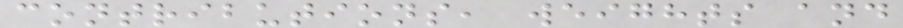contributions, weights and
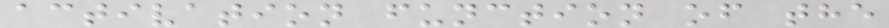activation function of the
